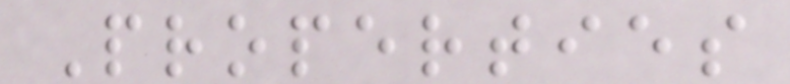Properties
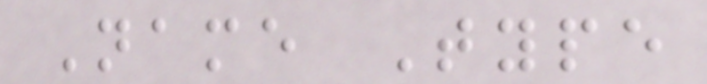Name Type
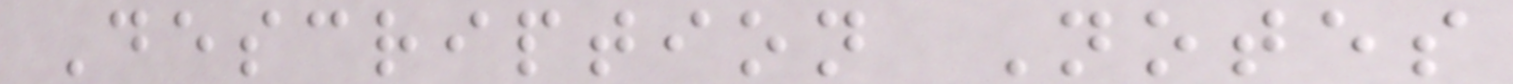Description Notes
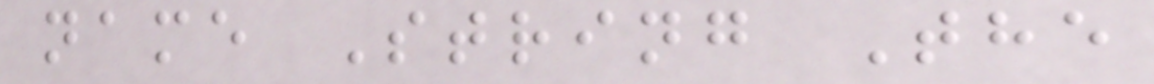name String The
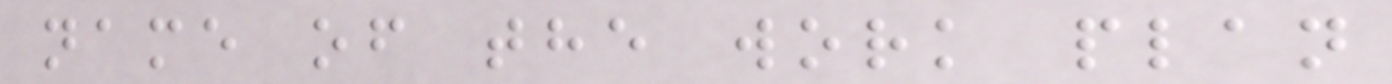name of the work plan
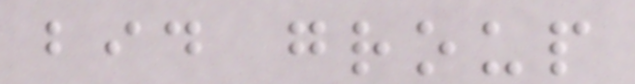bid group
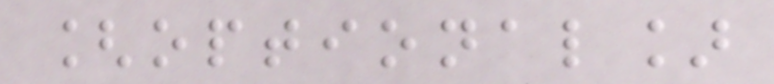[optional]
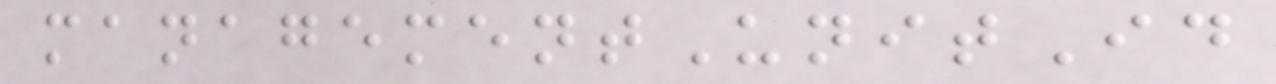managementUnitId
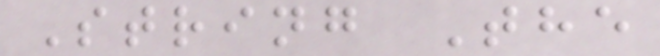String The
